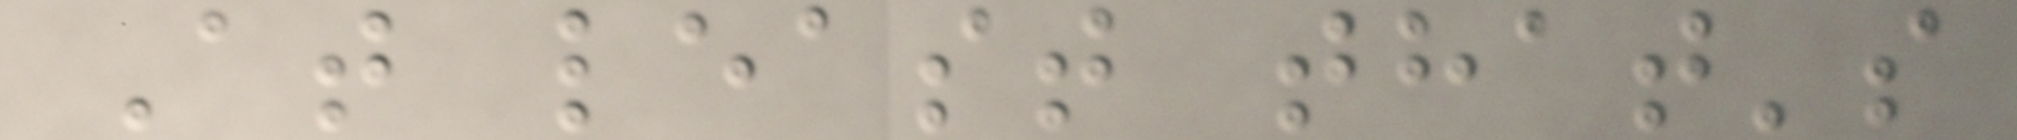At least that's
